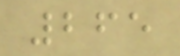265
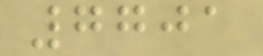7701
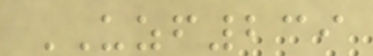UZF239
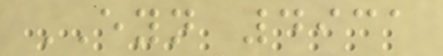EYN 4931
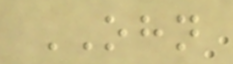OHN
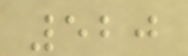520
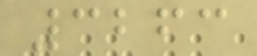3263
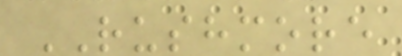RUSHMORE
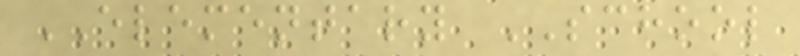ELEMENTARY SCHOOL
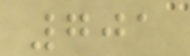701
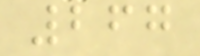267
